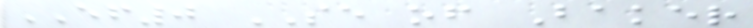EF0 SE of Baker
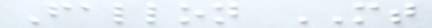Fallon MT
